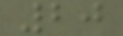20
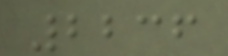2236
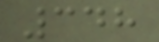348
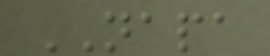NAPA
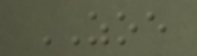ZOE
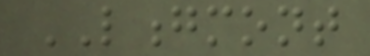LONGMONT
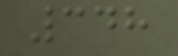348
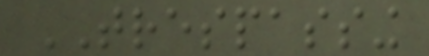TRESPASSING
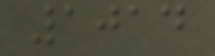1014
